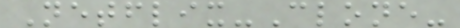Netflix-Clone-
